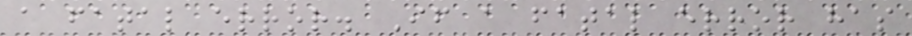a fatal error. If a fatal error has
